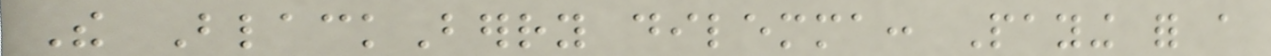The BlackBerry dilemma: Paying for a
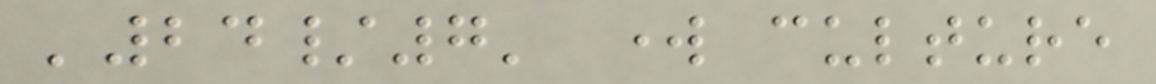'24/7' work culture
